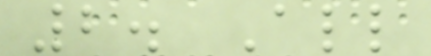2. All
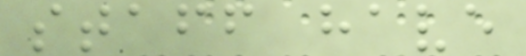staff have
